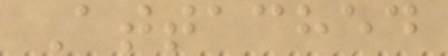Attached
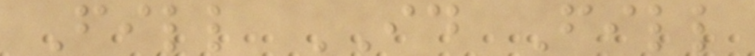Fill ID Fill
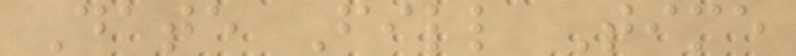Date Fill Time
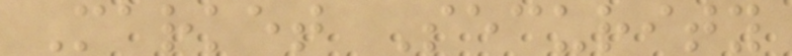Market Security
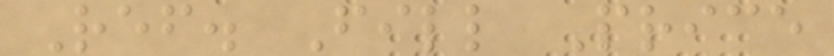Ref. Fill Price
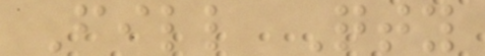Fill Qty
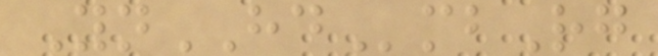YnHDmbRg
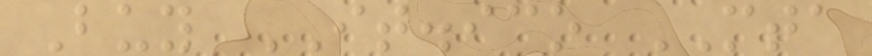Buy IT.ico MTA
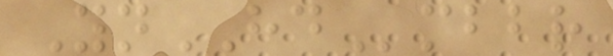YnHDmbbr
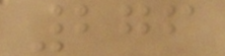276
